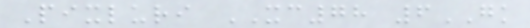Pixluri XC78 6GK
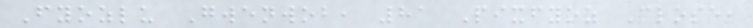Fyozlu Gwenwob, 81 Pixfyoz Close,
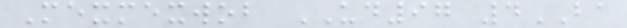Mexmexwob UD97 4BA
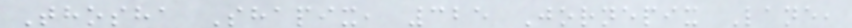Thosha Shapix, 325 Jornepix Lane,
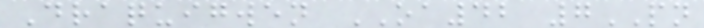Draquigwen OA42 7PN
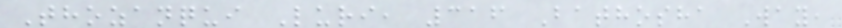Thozanqui Luri, 316 Bathosha Way,
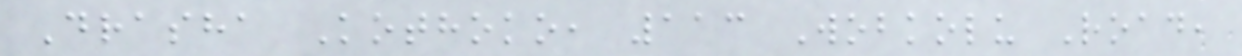Drasha Kothoko, 113 Wobkolu Road,
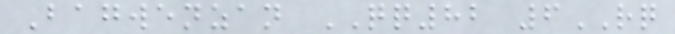Bagwenzan QQ82 6RQ
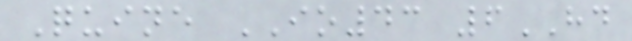Quine IO43 6HD
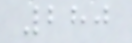280
